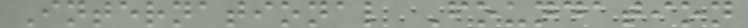International Foundation
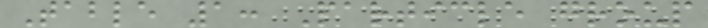Table 1: Particle group
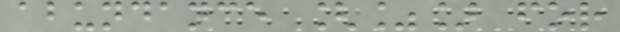abundance [%] for
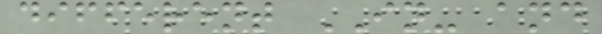different IN- and
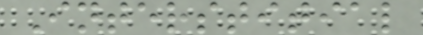Interstitial
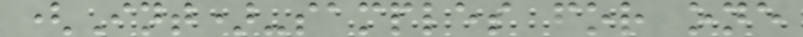(Int)-samples for one
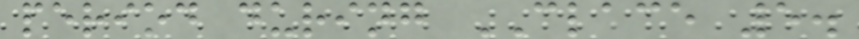period during CLACE 5.
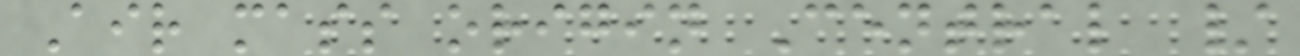Air mass origin Central /
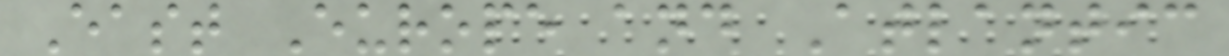East Europe and Atlantic
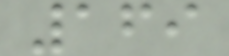169
